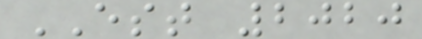EST 2020
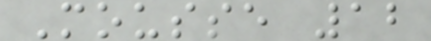Mousse 12
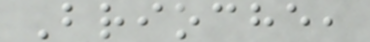Brioche,
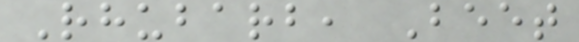Rhubarb, Beet
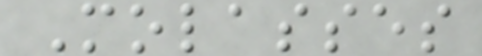Molasses
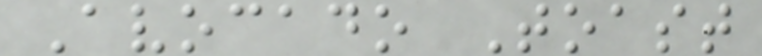Avocado Toast
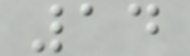14
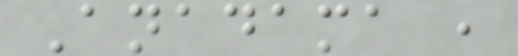Anadama ,
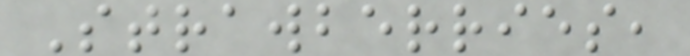Strawberries,
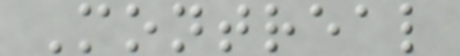Montreal
